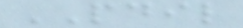PDIL
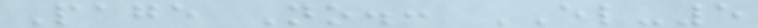Page No.: EL-5
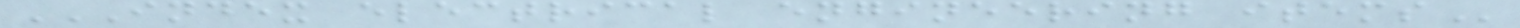INDEX ELECTRICAL ENGINEERING ITEMS
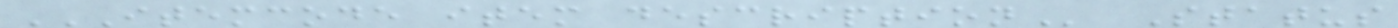ITEMCODE ITEM DESCRIPTION Status
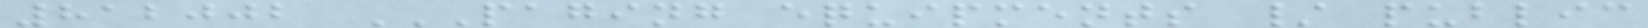812002 PAGING EQUIPMENTS / PUBLIC
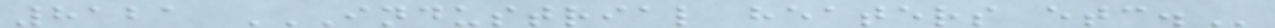8121 INDUSTRIAL HEATERS ETC.
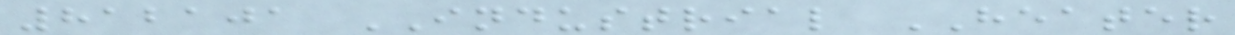812101 INDUSTRIAL HEATER
